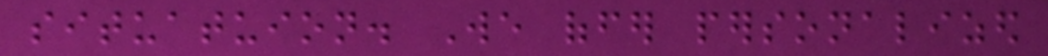situatuion. We offer personalized
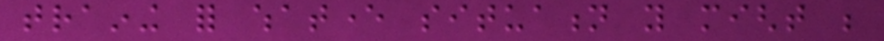training for whatever situation you might be
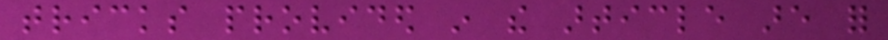tricks provided in the article are for
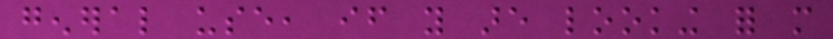general use, if you are looking for more
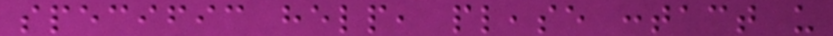specific help, please contact us
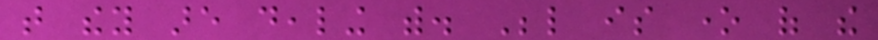that they are dealing with. Below is one of the
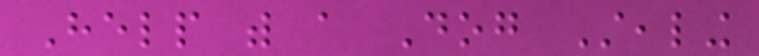Help with a Dog Stealing
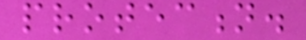protection.
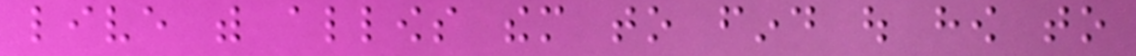live with allows them to find out how to
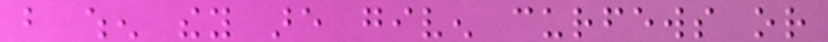but when they are given curfews or
